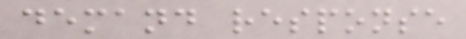demand response
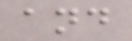and
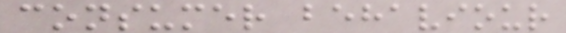consumer behaviour
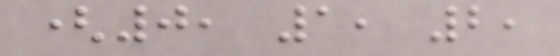(0, 1, 2,
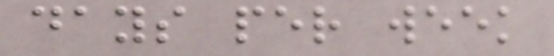days per week
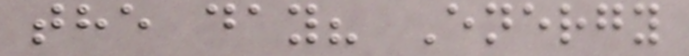the day? Energy
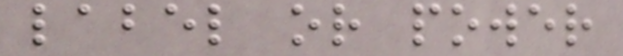label or power
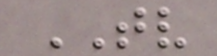TV
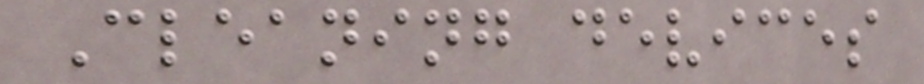Cleaning devices
